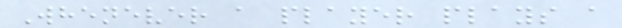Whenever a player plays a
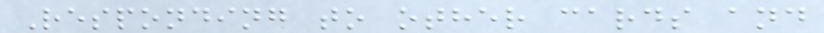Responding to other cards and
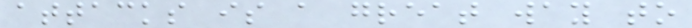attacks is a great way to
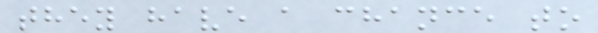they have a chance to
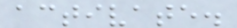activate.
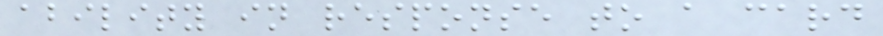ability in response to a card
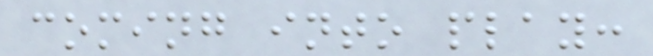coming into play:
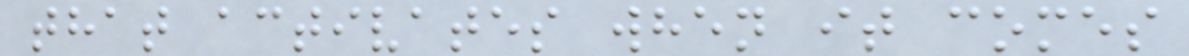that activates when it comes
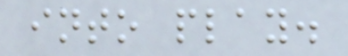into play.
